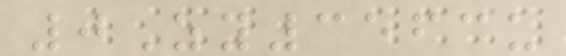0Zy3563u
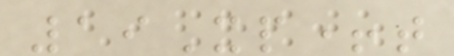19Xp+t
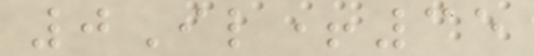0Il+35
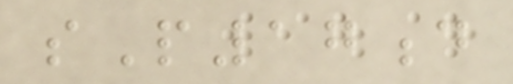sP17d
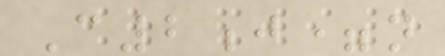C2j=n
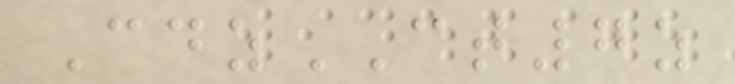CdzCT7z
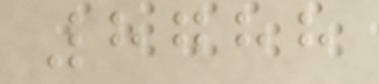8788
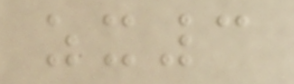zx3
